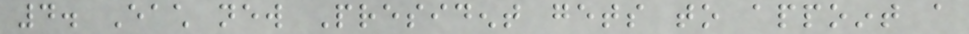4. Each new President gets to appoint a
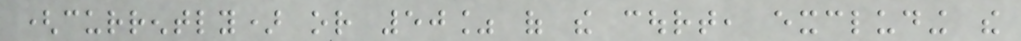(currently) or 50% of the court, excluding the
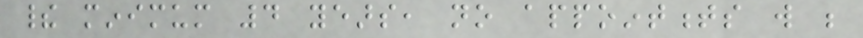their minimum 4 years, no appointments will be
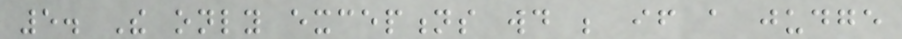5. The only exceptions would be if a judge
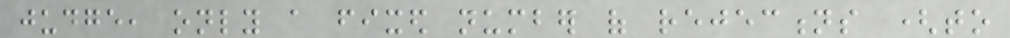judge, only a fixed number of rejections (to
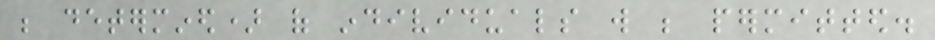be determined) of individuals will be permitted.
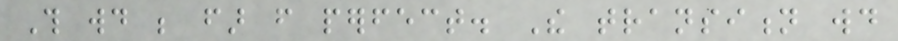This would be far from perfect. The transition would
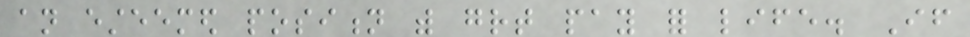an esteemed position with great pay for life. If
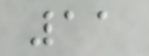11
